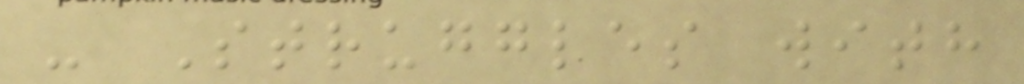- Struggles with
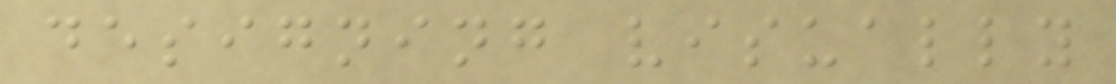designing visually
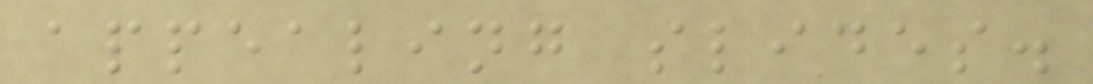appealing slides.
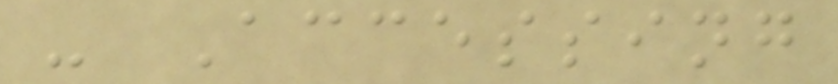- Accessing
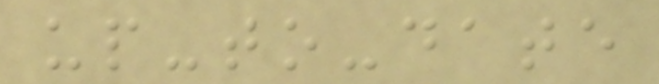up-to-date
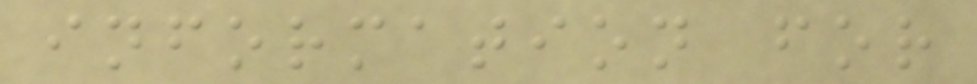information for
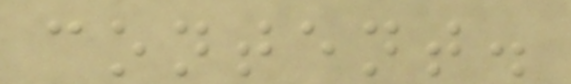content.
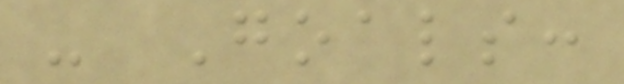- Goals:
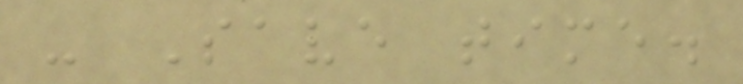- Save time.
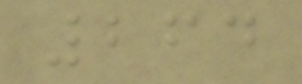264
